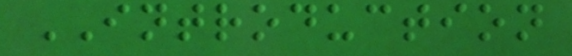INTRODUCTION
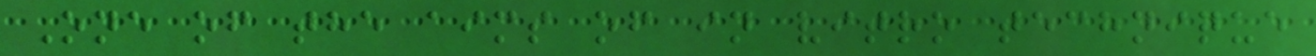One of the aims of in vitro technique
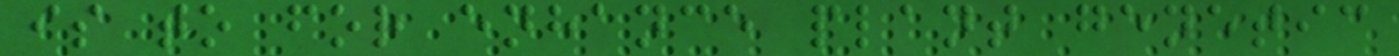is to for enhance plant genetic
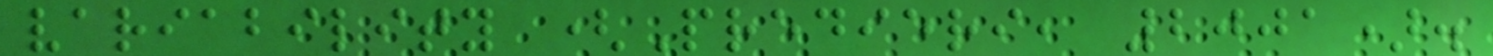variability (Predieri, 2001).
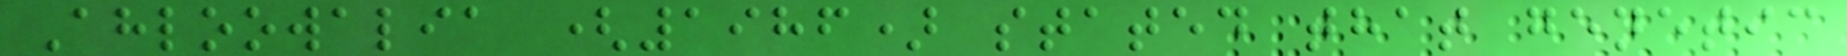Ahloowalia (1986) stated that genetic
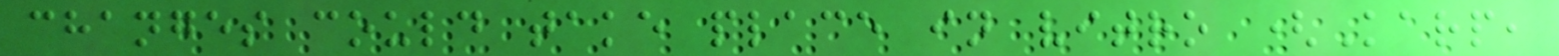changes could take place in vitro (Karp,
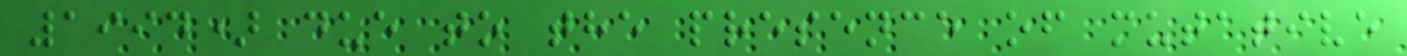1994) due to the presence of mutative
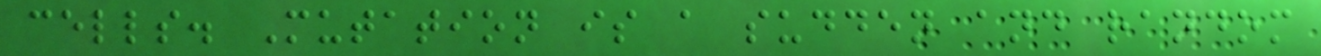cells. Mutation is a sudden and random
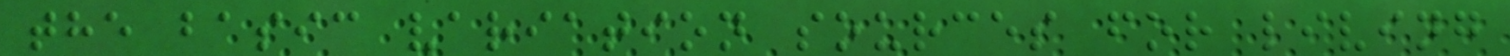the basic variation sources for living
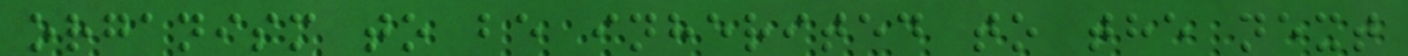organism to be inherited to the next
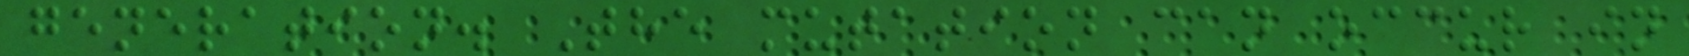generation. The mutation can occur in
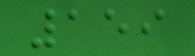159
